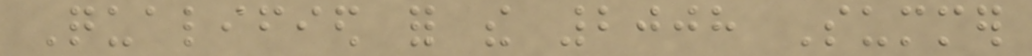Qualified for the 2008 Summer
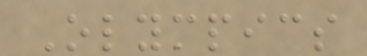Olympics
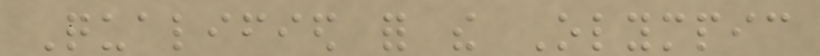Qualified for the Olympic
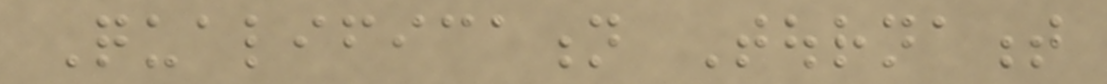Qualification Tournament
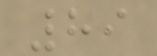89
